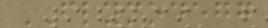FLYMODEGG
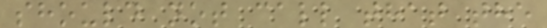should not call that the
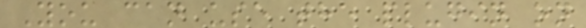You can use the plugin on
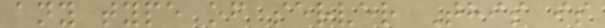any type of server This is
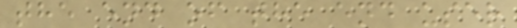the end of the end user
